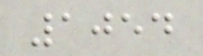1054
